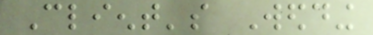Client's Wedding
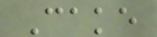Cake
